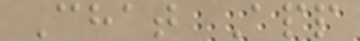Chat App
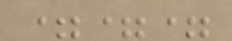===
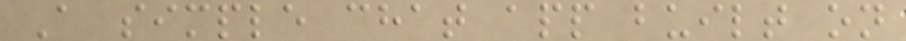A simple chat app built on
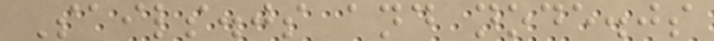Sails.js and node.js
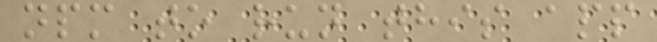npm to run this app
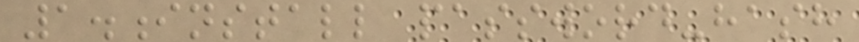1.install password-hash
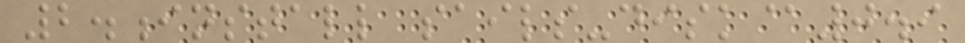2.install sails-disk@0.9
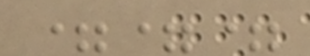===
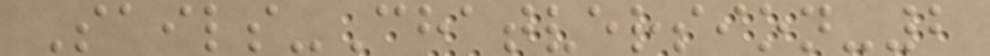Sails-Chatversion-2
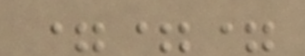===
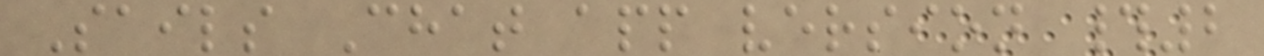Sails Chat app version #2
